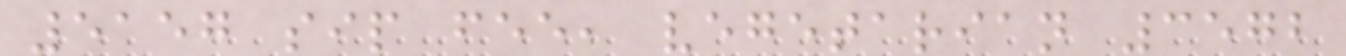5157 sip fee, vegetarian 3572
